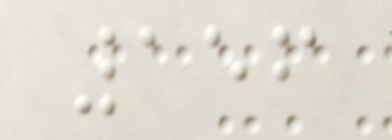156
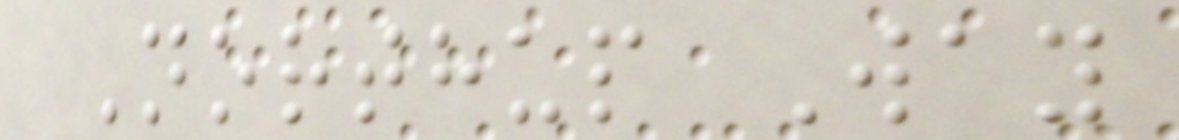Northup Way
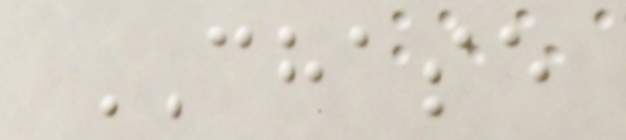CHASE
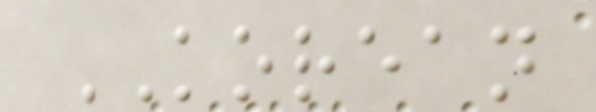KOREAN
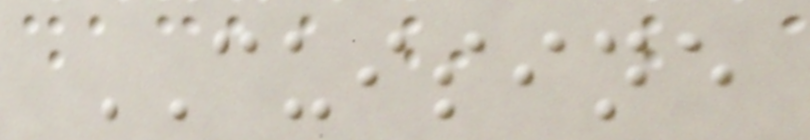CUISINE
